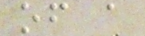of a
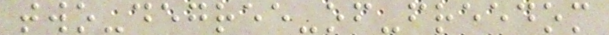two-degree-of-freedom
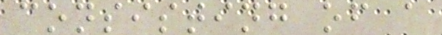consisting of a
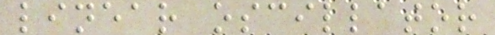linear oscillator
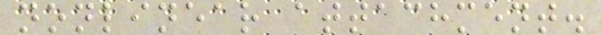nonlinear attachment.
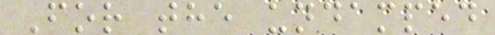For the undamped
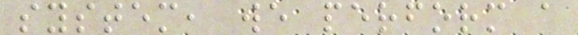system, we perform a
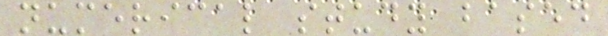numerical study based
